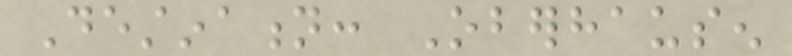Destination: Oberhausen
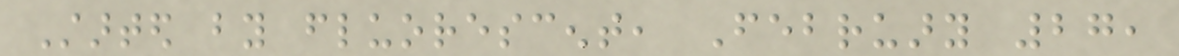Started by fluorescent, February 27,
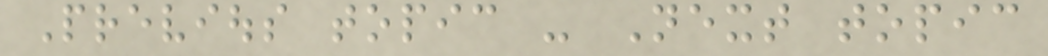Previous topic - Next topic
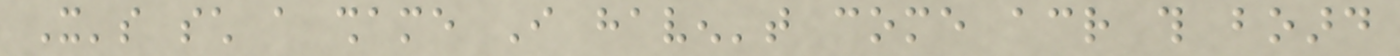It's such a shame I haven't come across this board
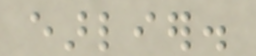earlier.
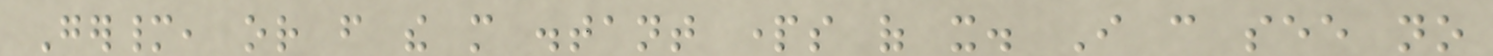Germany, or from the more distant parts of it. I can see no
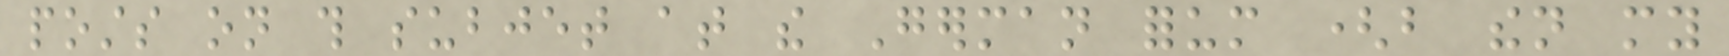posts on this subjet at the German forum (but then my
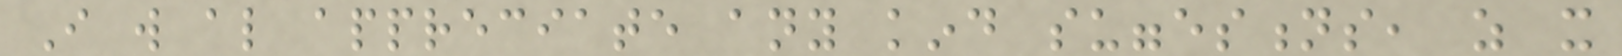I will also appreciate any kind suggestions, as it
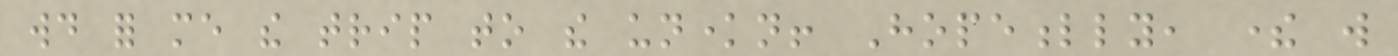would for me the trip to the unknown! Hopefully, there will
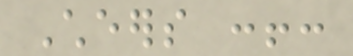Cheers :!:
